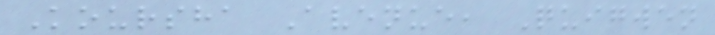Koursha Avenue, Quigwen
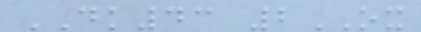DK43 2OX
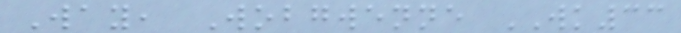Way, Wobgwenne WK33
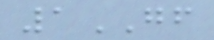1GF
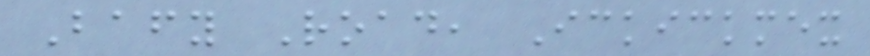Bafy Road, Ickickmex
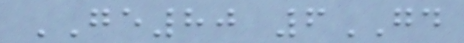GE80 6GD
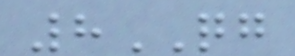8QG
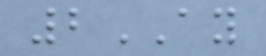2AY
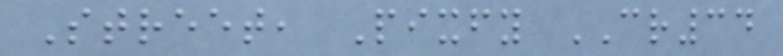Street, Pixfy CR34
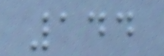144
